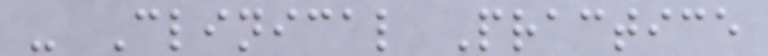- Clinical Practice
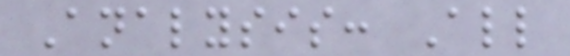Analysis: All
